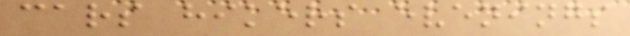cars hikers evenings
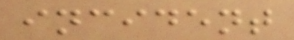incident
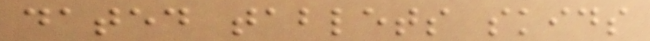dated tablets skids
